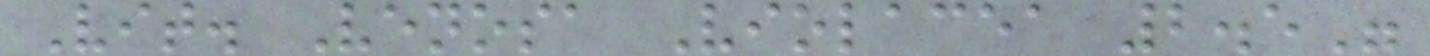Vit. Venosa Violacea 2.5"
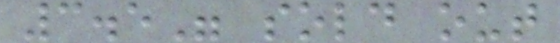3.5" sold out
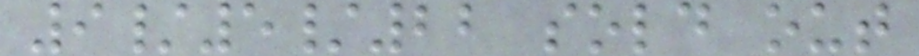9/5/22 sold out
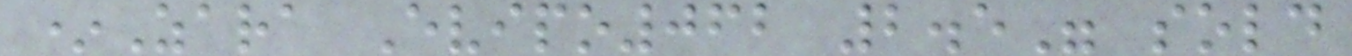*Zara Evipo062 2.5" sold
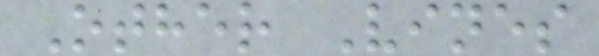Other Vines
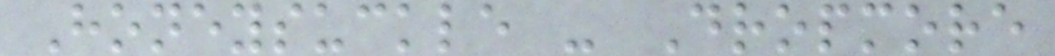Honeysuckle - Dropmore
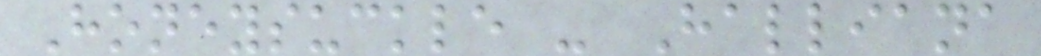Honeysuckle - Halliana
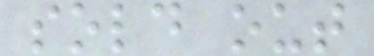sold out
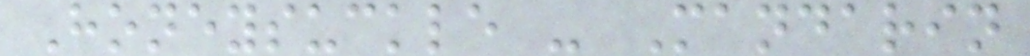Honeysuckle - Mandarin
